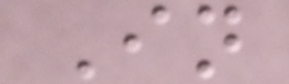In
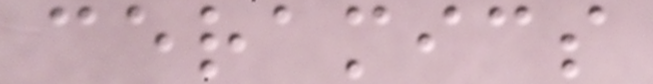ceramics
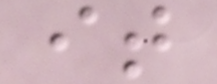it
